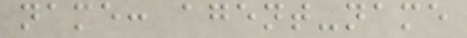name: agent-name
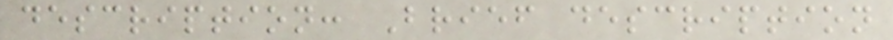description: Brief description
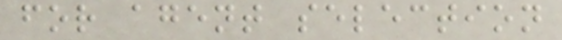for agent selection
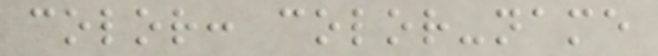color: color-name
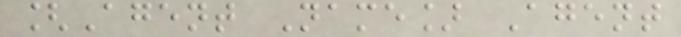[Agent Name] Agent
